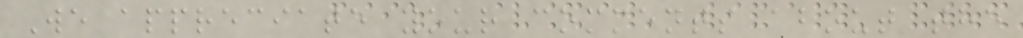We appreciate your comments about the
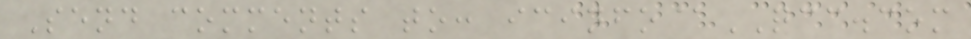Send comments to: icinfo@QCC.com
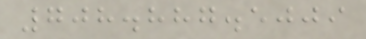708.887.5009
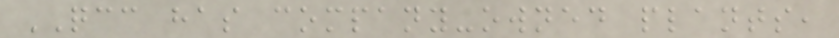QCC has company-owned plants,
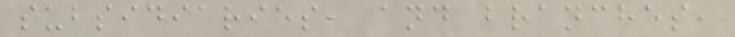subsidiaries, and branches,
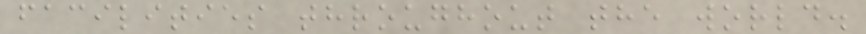facilities throughout the world.
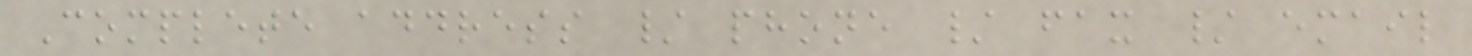Complete address / phone / fax / email
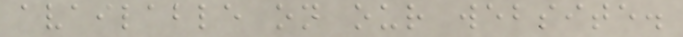available on our website.
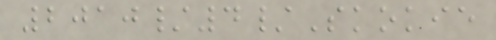2010/4/Skokie
